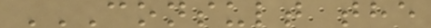CONSULT THE
